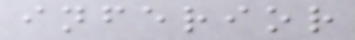inferior
